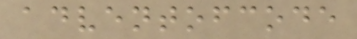adventofcode
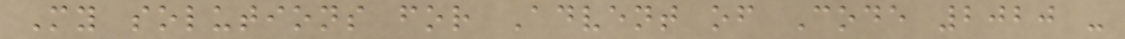My solutions for Advent of Code 2020 -
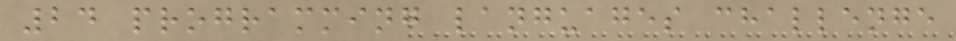24 programming languages challenge
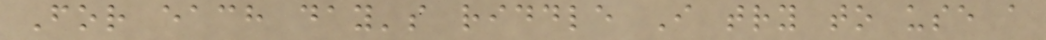For each day's riddle I try to use a
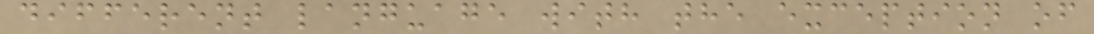different language with the exception of
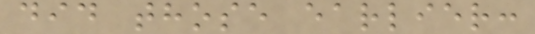did those earlier:
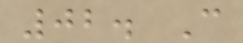02. C
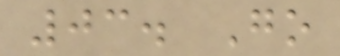03. Go
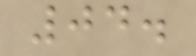04.
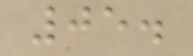05.
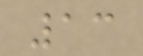13
